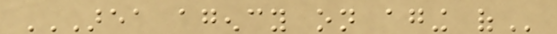AREA AGENCY ON AGING OF
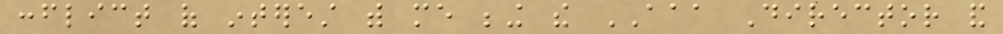conflict of interest with me being the AAA Director and
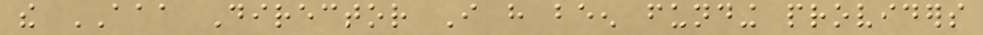the AAA Director I have been funding providers
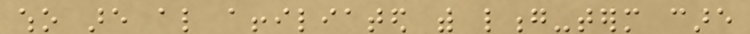who are also affiliated with long-term care
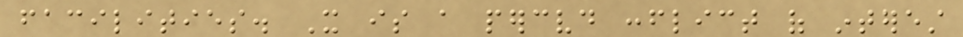facilities. It is a perceived conflict of interest
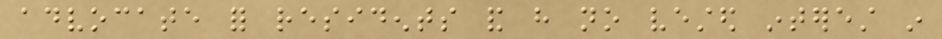advocate for residents and have no vested interest in
